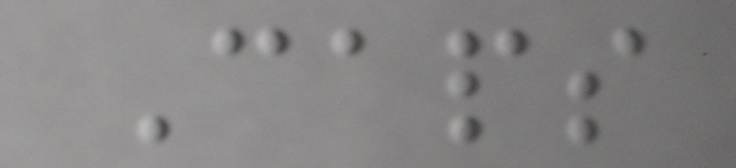Caps
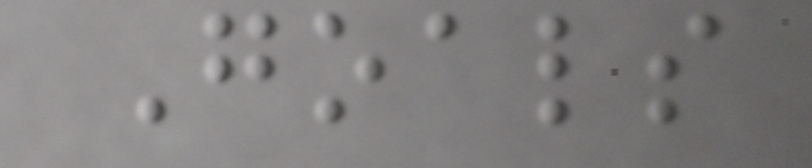Goals
